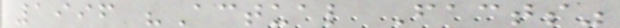1996 "Actual Facts"
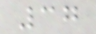37
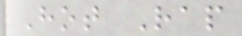Hot Rap
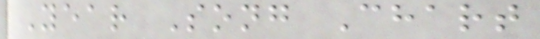Year Song Chart
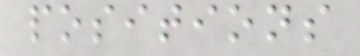positions
